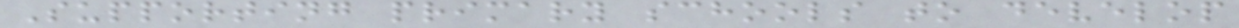Supporting primary schools to develop
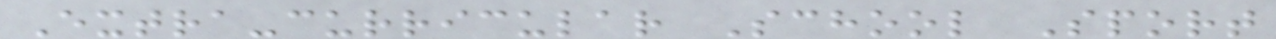Extra-curricular School Sport
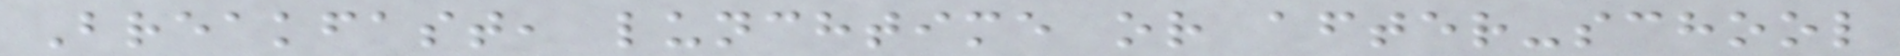Breakfast, lunchtime or after-school
